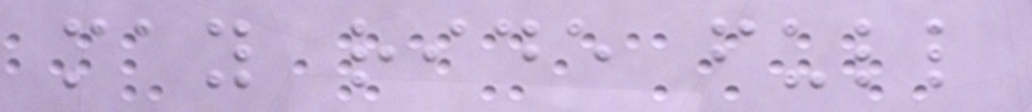may ride full
